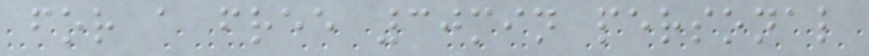for a free 30min personal
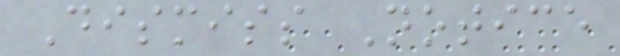Dismiss Notice
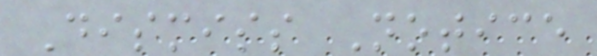Dismiss Notice
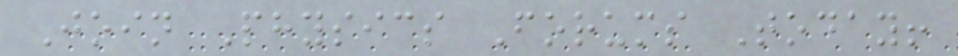Join Physics Forums Today!
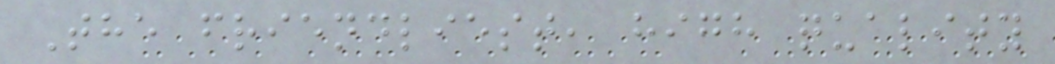The friendliest, high quality
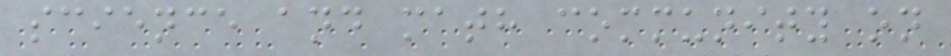science and math community on
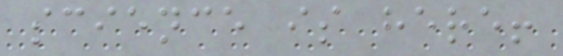science is here!
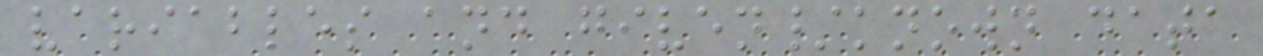variables and given/known data
